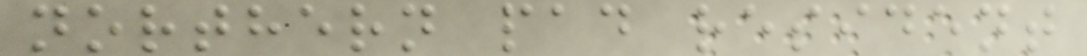northern pad resident
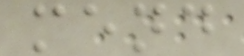mend
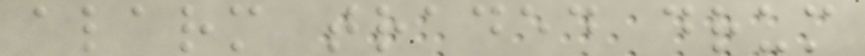alarm traded drum
